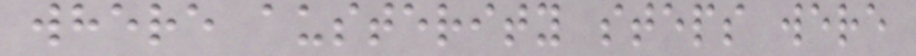where austerity steps were
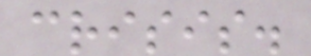crisis.
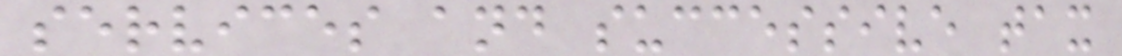services and successive tax
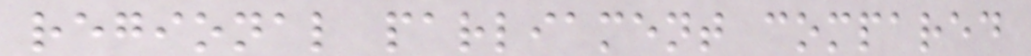regional parliament compared
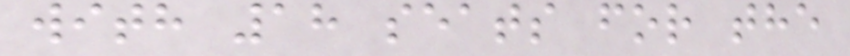with 18 seats for the
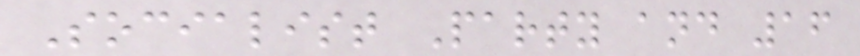Socialist Party and 16
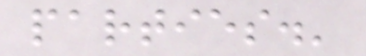parties.'
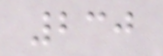230
